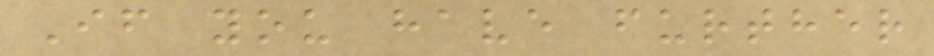If you have further
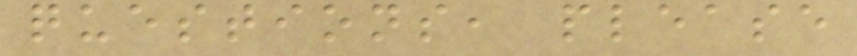questions, please
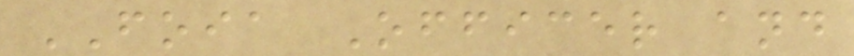FOIA Officer and
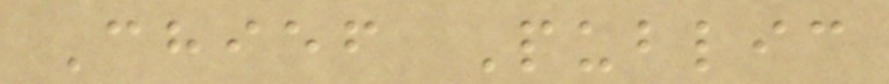Chief Public
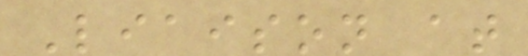Liaison at
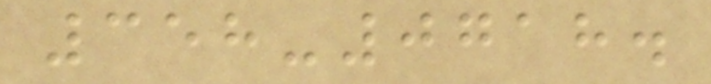358-0718.
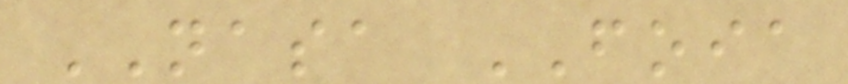NASA FOIA
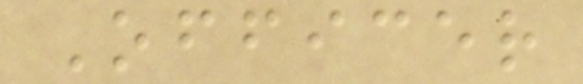Officer
